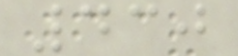430
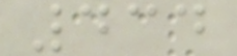434
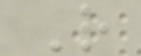R
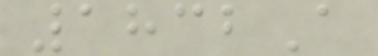1832A
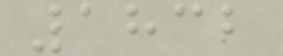1832
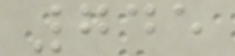745
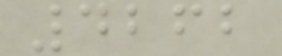4262
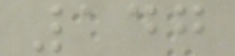147
